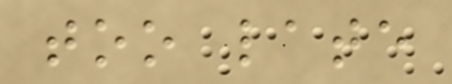too late
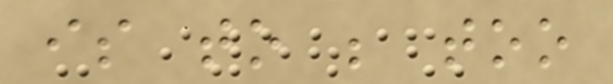is to be too
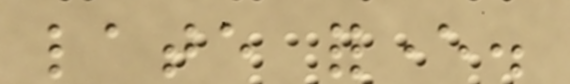late forever.
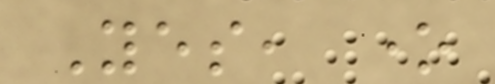Yes, one
